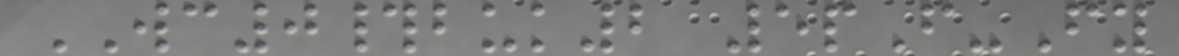WC0#buk2 5pF-Fy
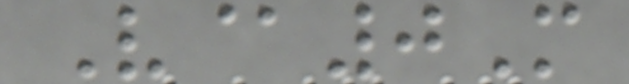V@0M
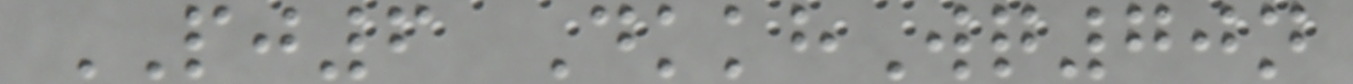PJ6 DkkhWq70n
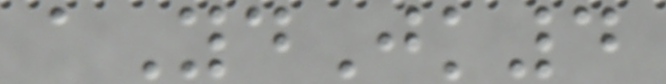aYdJk4
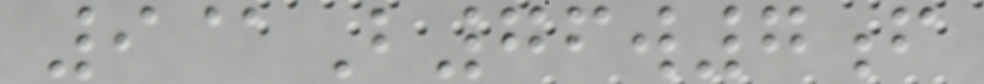9@B76w7f
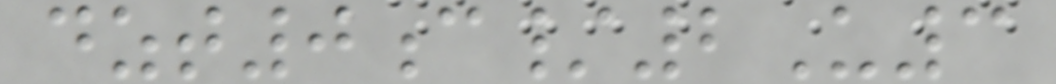dzt0c/2U3
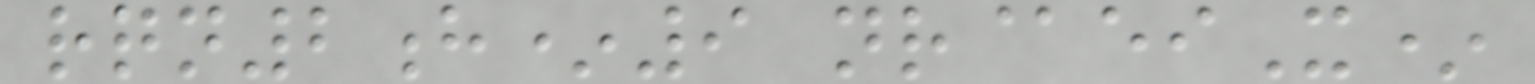rqn2h*9 nr@eiX*
